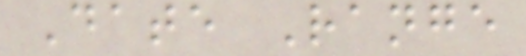Date Range
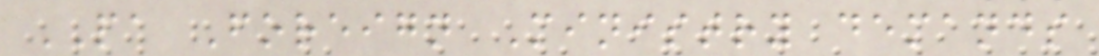PA Foreign Ministry demands
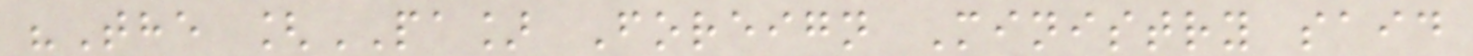"The [PA] Foreign Ministry said
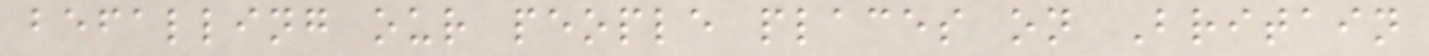befalling our people places on Britain
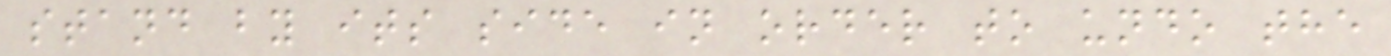stand by its side in order to undo the
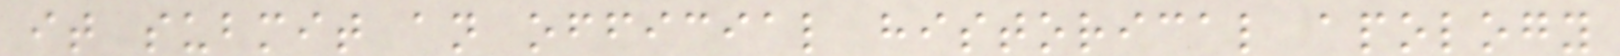it submit an official historical apology
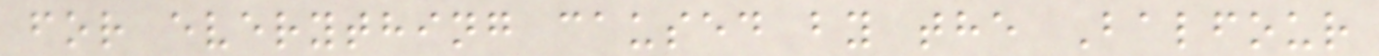for everything caused by the Balfour
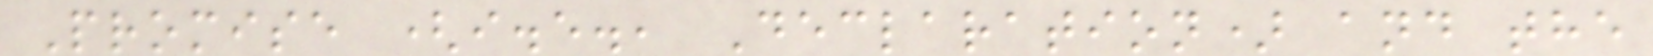Promise (i.e., Declaration) and the
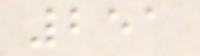251
